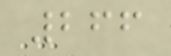266
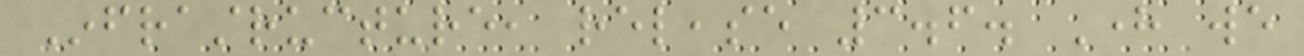Infrastructure, release 3.6. Here we
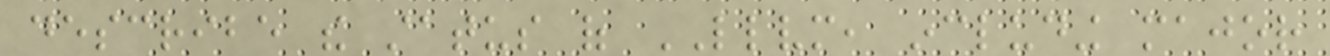describe the status of LLVM, including major
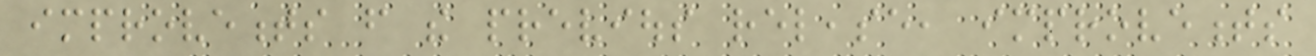improvements from the previous release, improvements
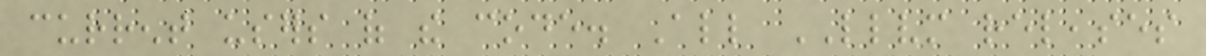current users of the code. All LLVM releases
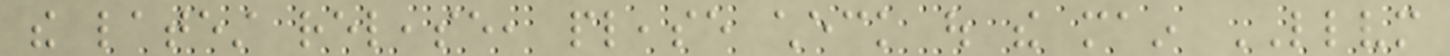the latest release, please check out the main LLVM
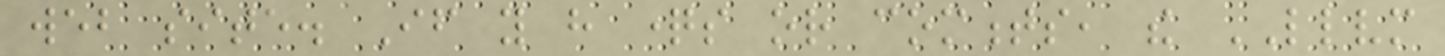web site. If you have questions or comments, the LLVM
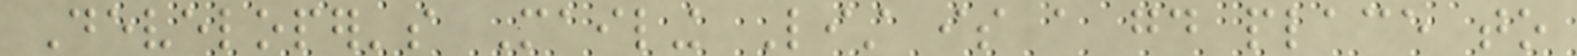Developer's Mailing List is a good place to
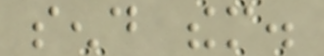send them.
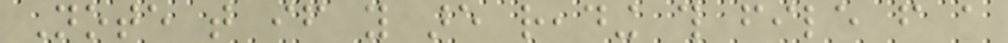Note that if you are reading this file from a
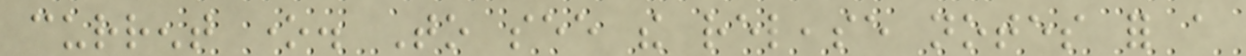current one. To see the release notes for a
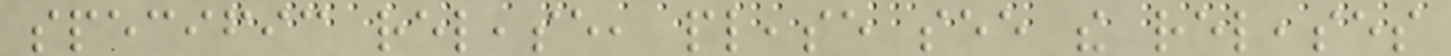specific release, please see the releases
